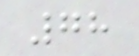78
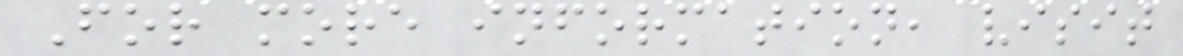For more information, visit
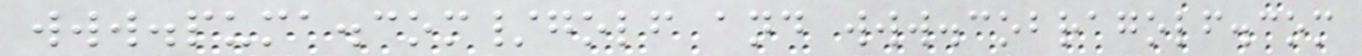www.puma.com/golf and www.cobragolf.com
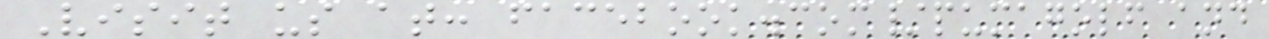Visit us at: facebook.com/pumagolf and
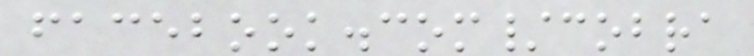facebook.com/cobra
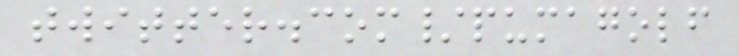twitter.com/pumagolf
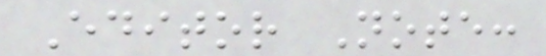Editor Note:
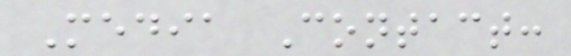Media Contact:
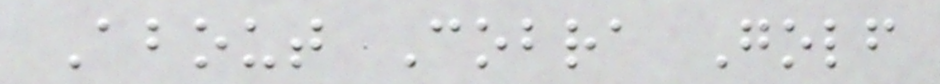About Cobra Golf
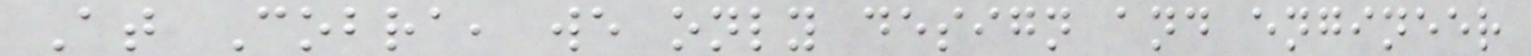At Cobra, we only design and engineer
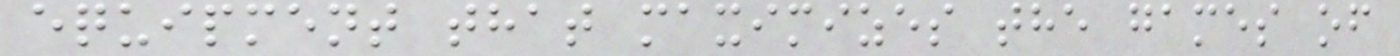equipment that maximizes the games of
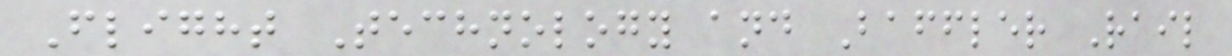Flight Technology and Baffler Rail
